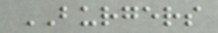BURGERS
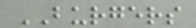BURGERS
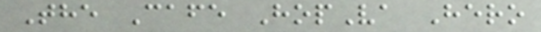The Cafe HopVa Hero
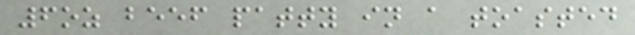6oz beef patty in a toasted
